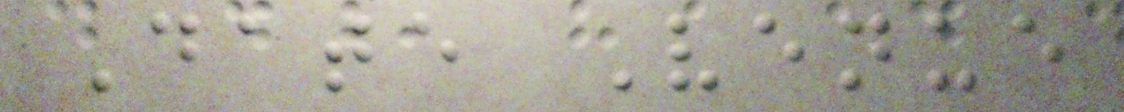Date Venue
